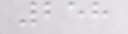258
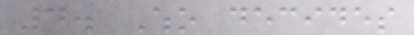4. Who decides
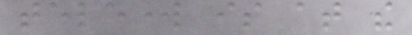telework is at the
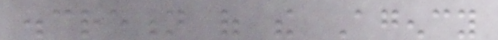discretion of the Agency
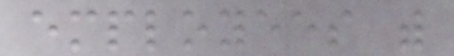employees with
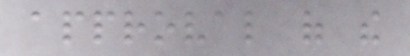approval of the
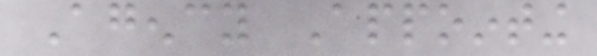Agency Appointing
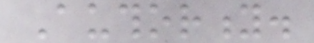Authority.
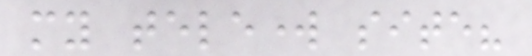my telework site?
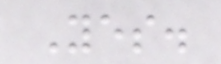Yes.
